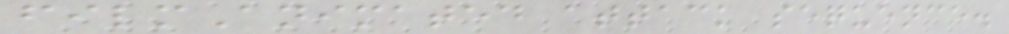filmAnimated attack sequence.
